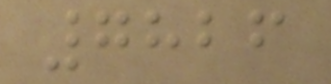7826
